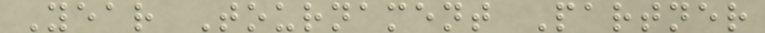Year Tournament Partner
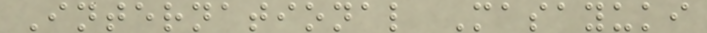International Masayuki
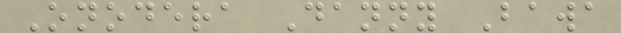Onodera Danny Bawa
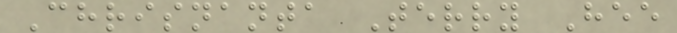Chrisnanta Terry Hee
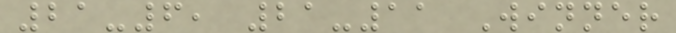21-6, 21-11 Winner
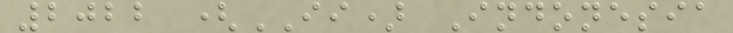2022 (II) Indonesia
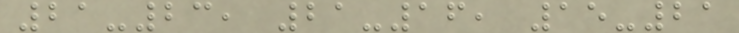21-23, 21-16, 15-21
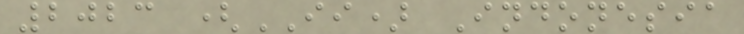2023 (II) Indonesia
